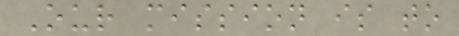Our mission is to
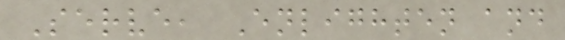Serve, Enlighten and
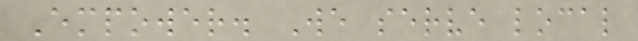Empower. We serve local
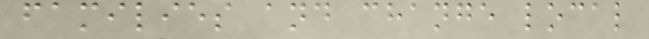families and change local
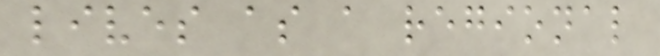lives as a regional
